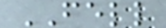FELL
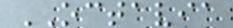OCTAVIA
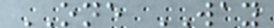ONE WAY
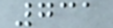731
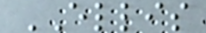ELLIS
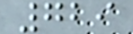729
